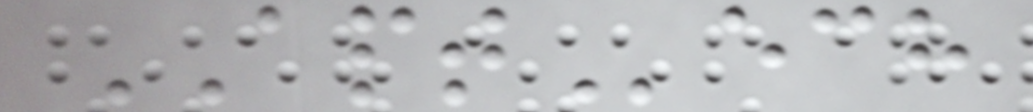APTech
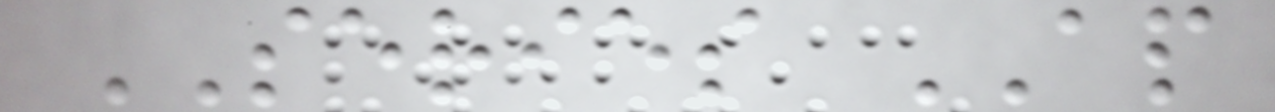SERIES AP
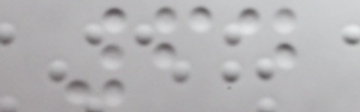64
